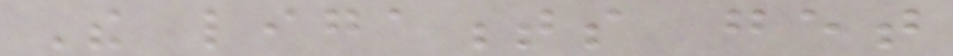The ligaments get
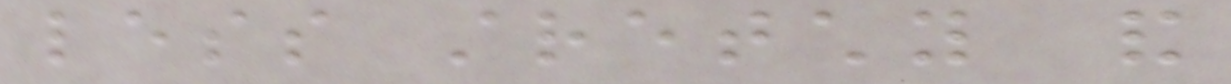less stretchy and
